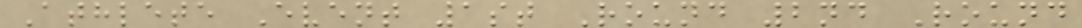Athlete Event 1st Round 2nd Round
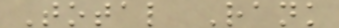Total Rank
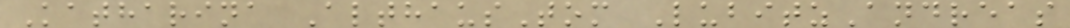Katharina AlthausTom LubitzAndreas
